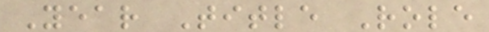Year Title Role
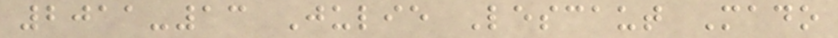2011-13 Julie Lescaut Mado
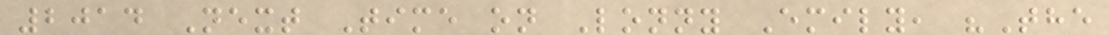2014 Next Time on Lonny Emily, "The
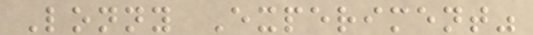Lonny Experiment"
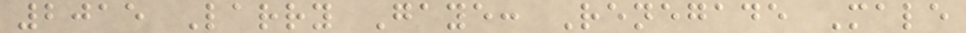2015 Larry Gaye: Renegade Male
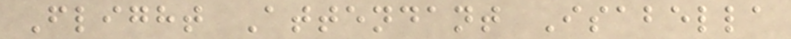Flight Attendant Isabella
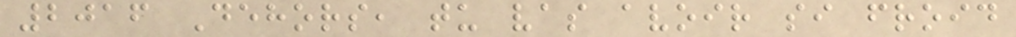2016 Dehors, tu vas avoir si froid
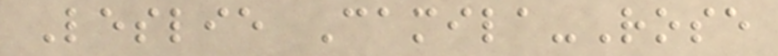Leslie Camila-Rose
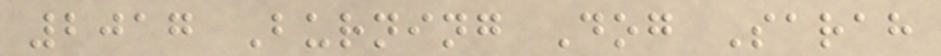2017 Burning Dog Sarah
